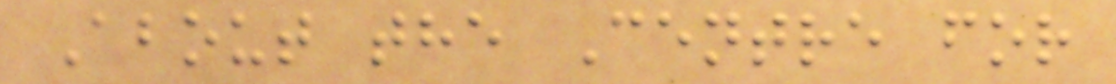About the Centre for
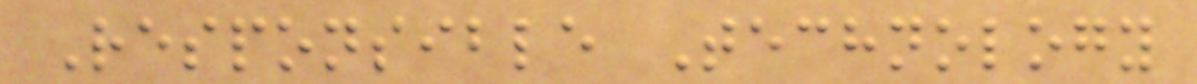Responsible Technology
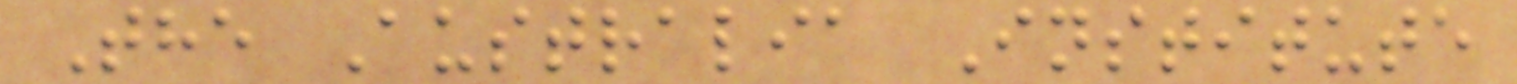The Australia Institute
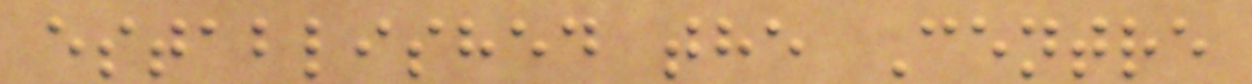established the Centre
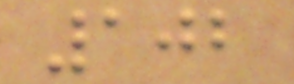102
